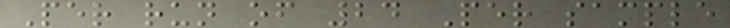Per run of 24 Per sample
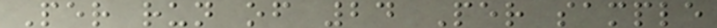Per run of 24 Per sample
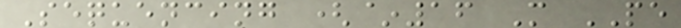Sequencing (~16 M PE
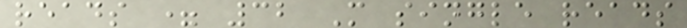reads = 32 M single reads
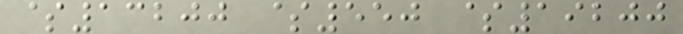$13200 $550 $19200
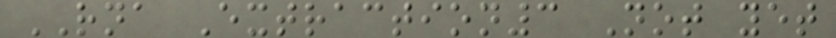RNA Extraction3 Not yet
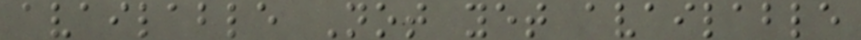available Not yet available
